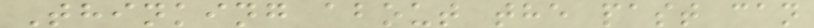Thinking about the past can
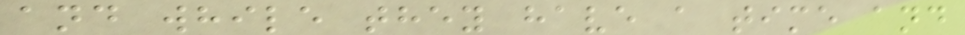and while they have a time and
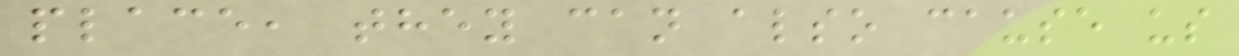place, they can also cause us
